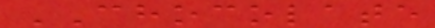CHOCOLATE
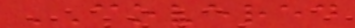COVERED
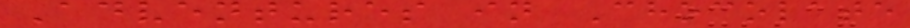Adventures in Chocolate
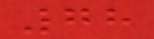78
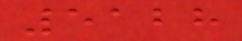5128
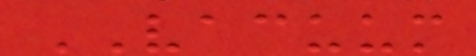VACUUM
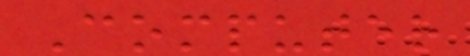Computer
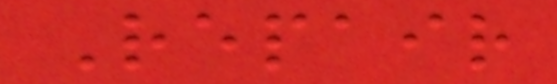Repair
